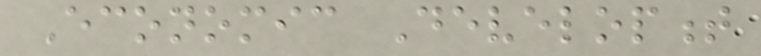Economic Development
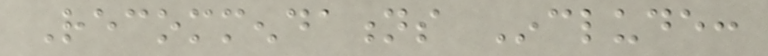Recommendations Include:
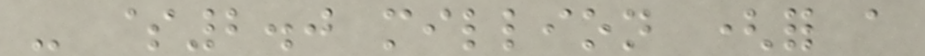- $2.0 million (for a
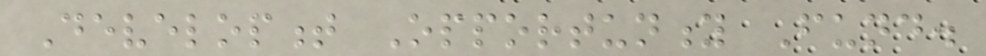Development Opportunity Fund.
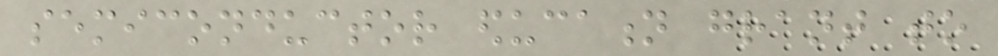semiconductor education grant to
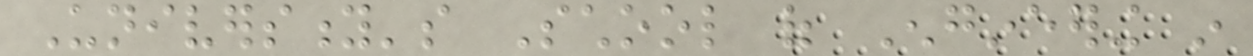University's School of Engineering in
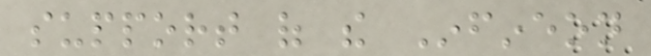support of the Infineon
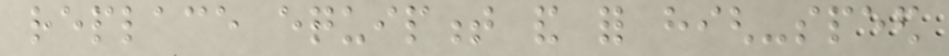replace equipment and for high-speed
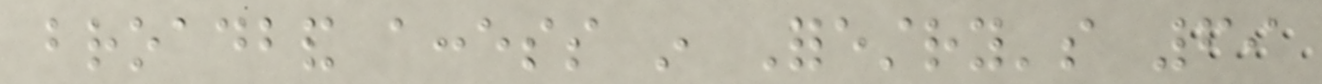broadband access in Forestry's 69
